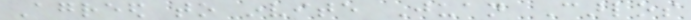Agreed to invite Juan Carlos
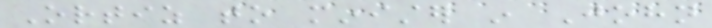Ortiz to minister in John
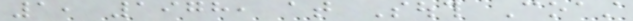1, 1978, at South Coast
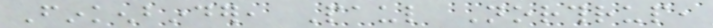Finkenbinder, Paul Northrup,
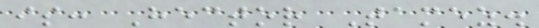is: Hector Tamez.
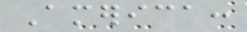America:
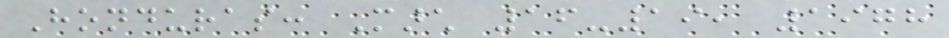Honduras: March 16-19, 1978
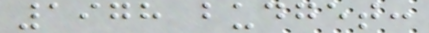1978 budget:
